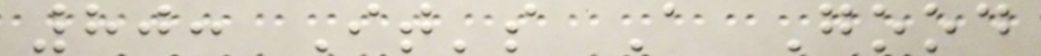80: It's A Good
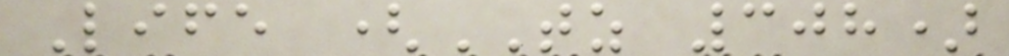Life (TZ 308)
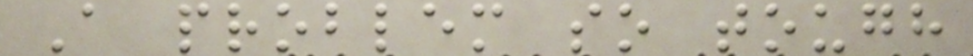A problem so tough
